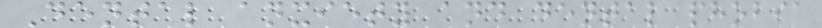Dental anxiety and dental phobia
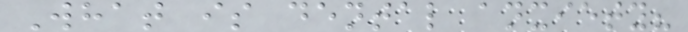What is dental anxiety?
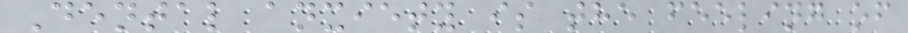Dental anxiety is the feeling of
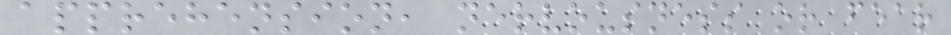apprehension, nervousness or fear
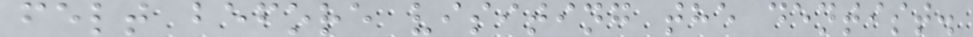felt before visiting the dentist.
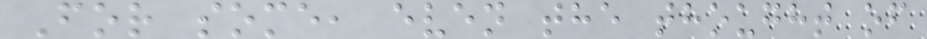For some, even the thought of
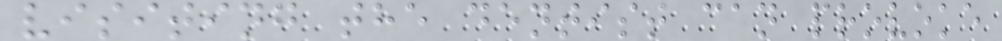visiting the dentist can provoke
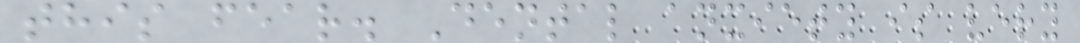this fear. Dental anxiety is very
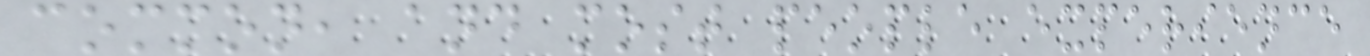common, and most people experience
